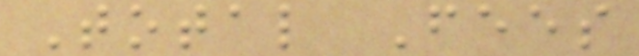Total Fees
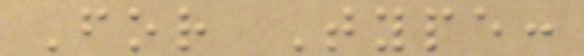For Type:
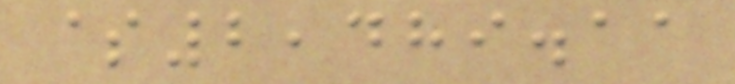$2,489.11
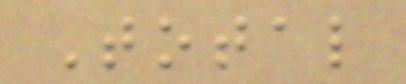Total
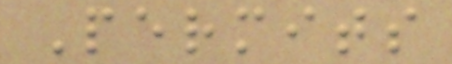Permits
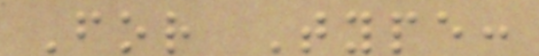For Type:
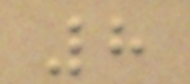8
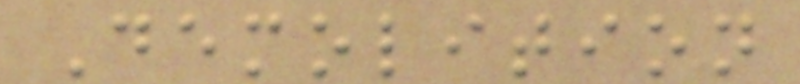Demolition
